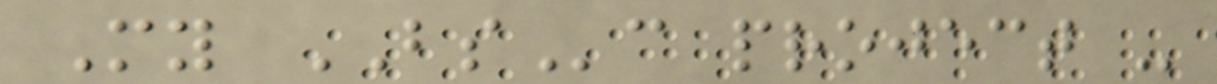My BSc project -
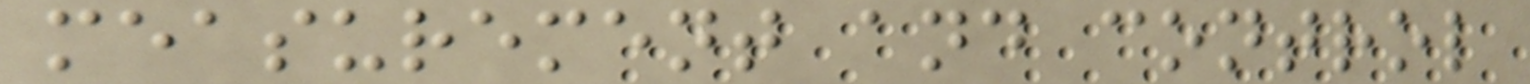measurement and control
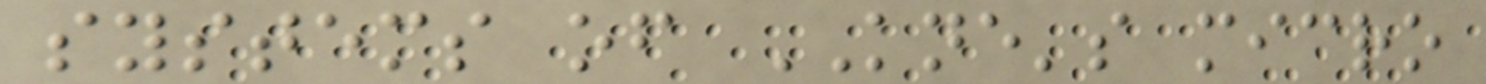systems of KNE's micro
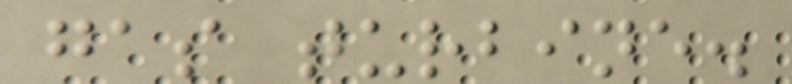gas turbine.
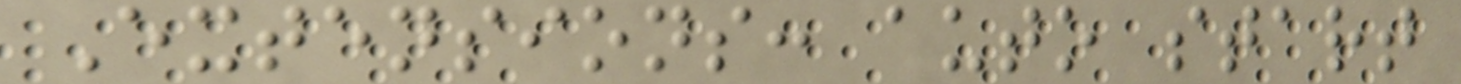Extensions: auto start
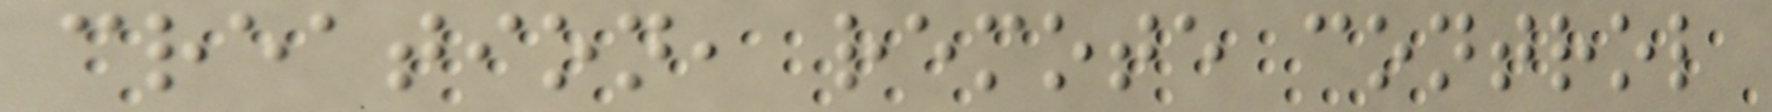creation, remote control
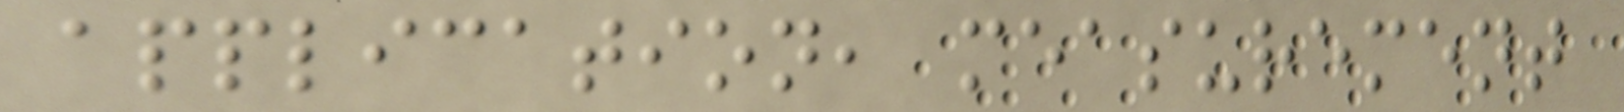application, measurement
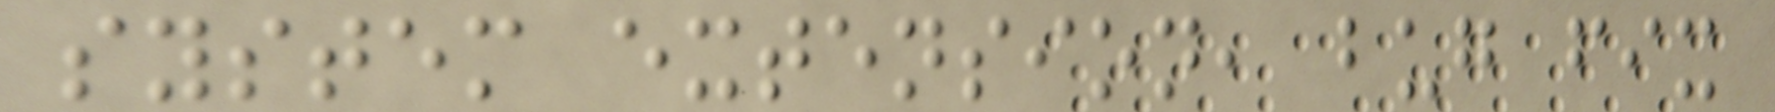system extension, bug fix
